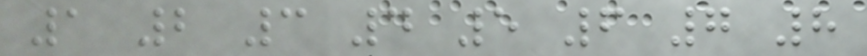1 2 3 4 5 6 7 8
